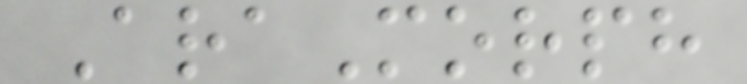AraMorph
